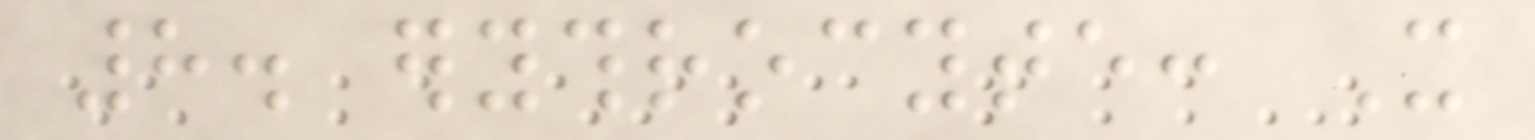8. erythrocyte: It
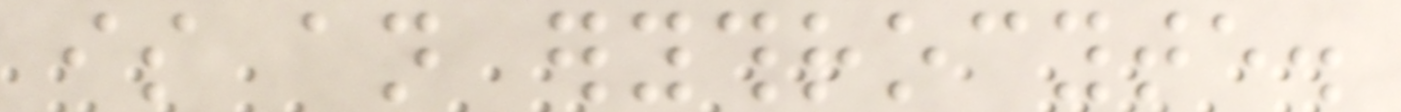is an erythrocyte.
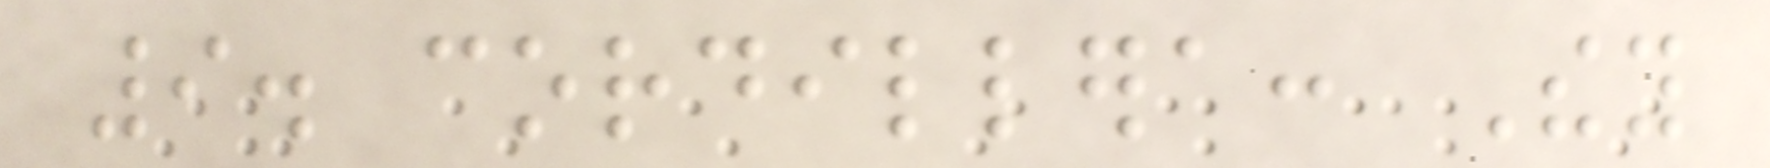9. cordillera: They
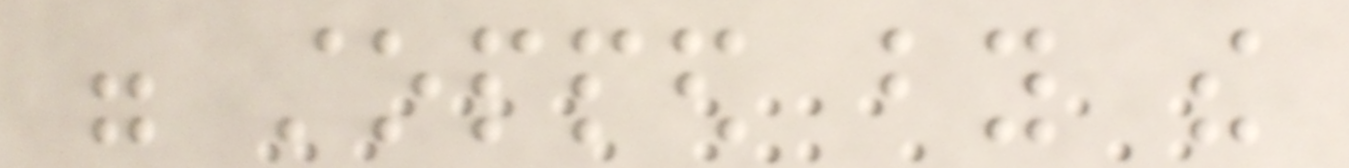were stopped by the
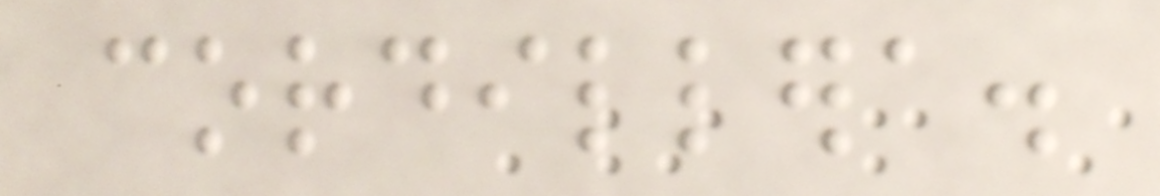cordillera.
